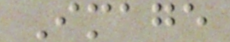Image
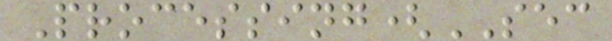Processing(SEC
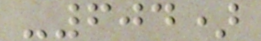-604)
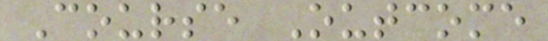Course Outcome
